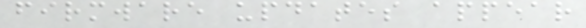firmware updates appear
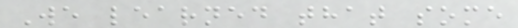We learned that some
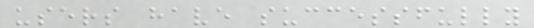users have successfully
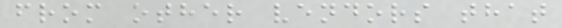from other vendors that
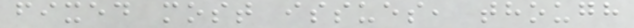fixed most issues, though
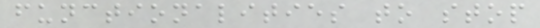functionalities to stop
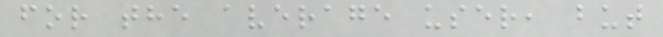for the average user, but
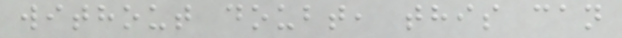without doubt, this can
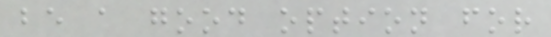be a good option for
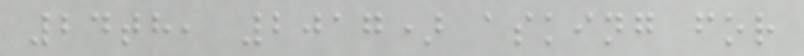24th, 2017) asking for
